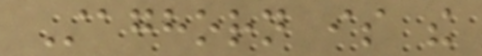Staghorn is the
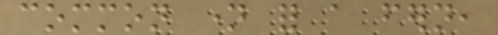common name for a fern,
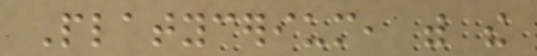Platycerium, with the
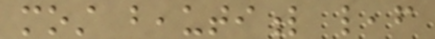most beautiful leaf
